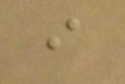i
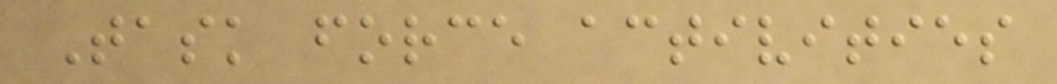Task force activities
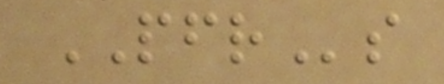PFRs
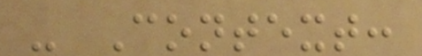- Context:
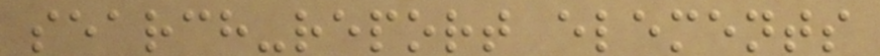search-report elements
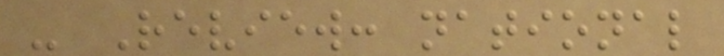- Review: national
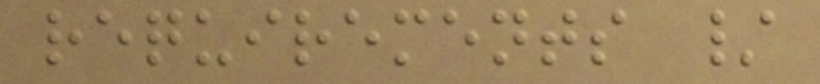requirements /
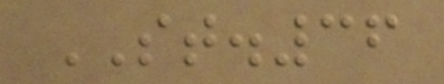ST.36
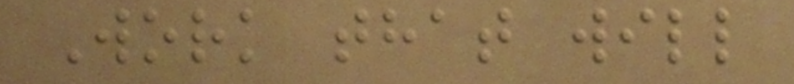Work that will
